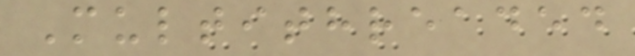Multithreaded
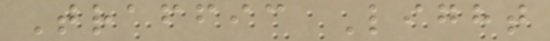Traffic Light
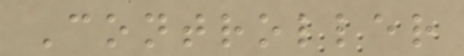Controller
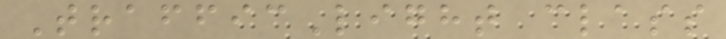TrafficLight class
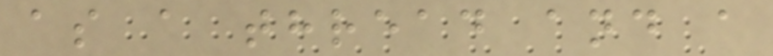as a thread and a
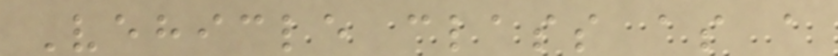Vehicle class as a
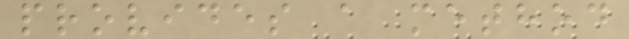provides a method
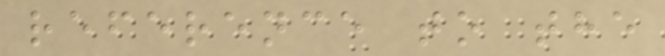reference to the
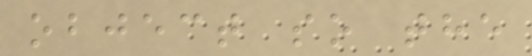object so the
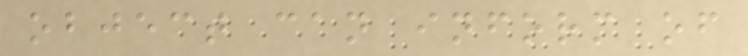object can inform of
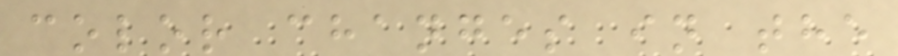color changes in the
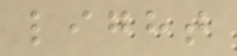light
